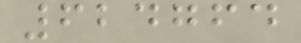624764
